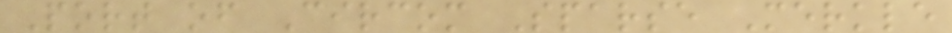Port of Circom Sparse Merkle
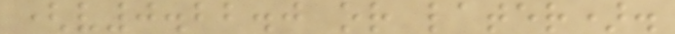(v0.22.0 or later).
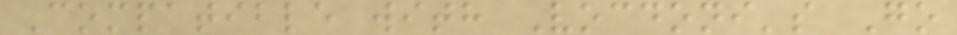Compatible with Vocdoni's Go
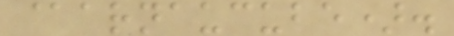@arnaucube).
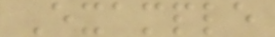Example
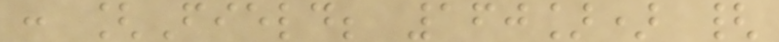: [Field; 160]) {
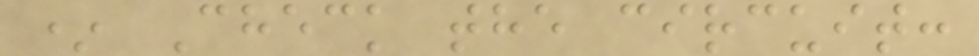* Check the circuit:
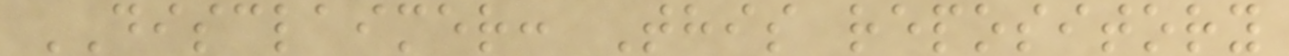DISCLAIMER: This repository
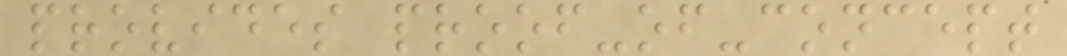provides proof-of-concept
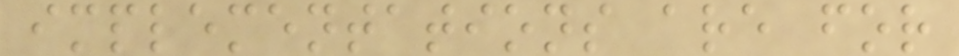implementations are for
